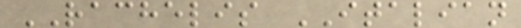RACHELIS ITALIAN
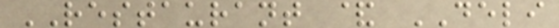RESTAURANT & DELI
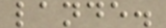lande.
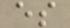es
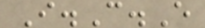I.C.E
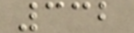332
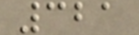321
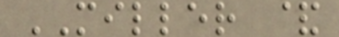MILLER &
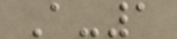A-1
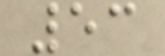53
